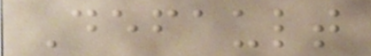Default
